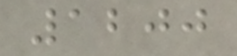1200
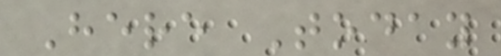Here Today
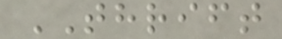THRIFT
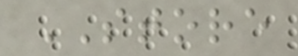STORE
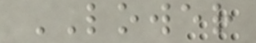LOWER
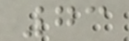73
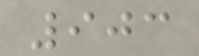903
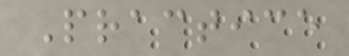Practice
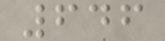646
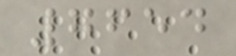7654
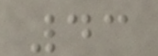43
